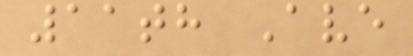11th Ave
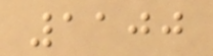1100
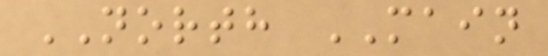NORTH MAIN
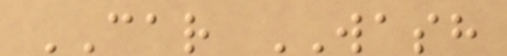CAR WASH
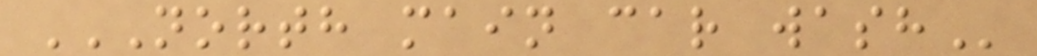NORTH MAIN CAR WASH
